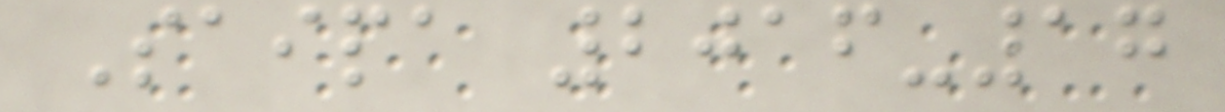Saipa 2016-17
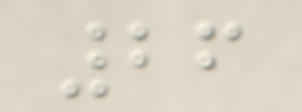26
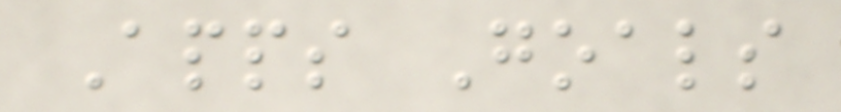Apps Goals
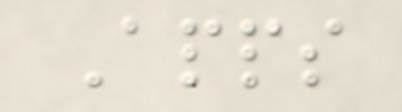Apps
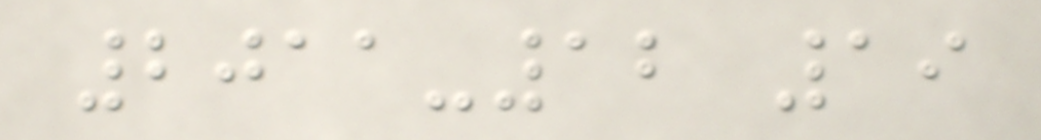2011-12 19
